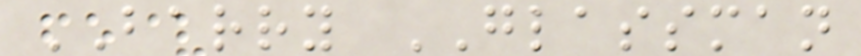BARRY GLASSMAN
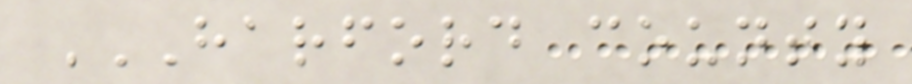HARFORD COUNTY
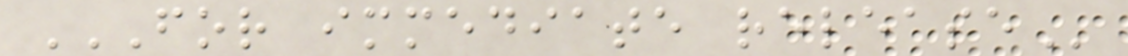FOR IMMEDIATE RELEASE
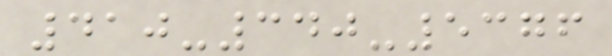410-340-5376
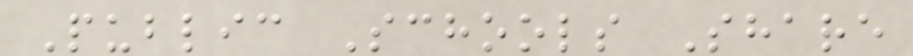Public Schools Share
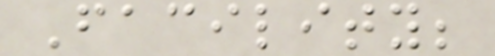Facility;
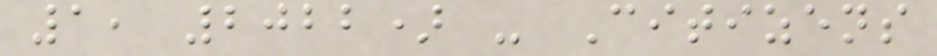1, 2022) - Citizens
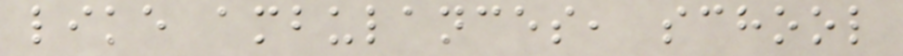like ambulances, school
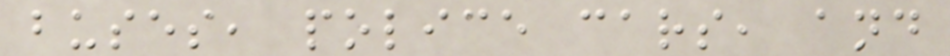buses, police cars, and
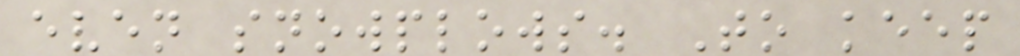even snowplows. To keep
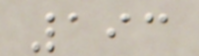193
